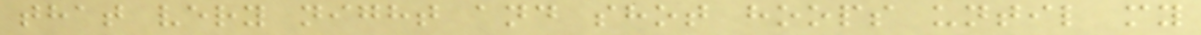that very night and shot hoops until my
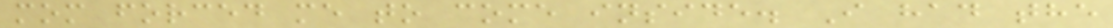mom forced me to come inside. I had the
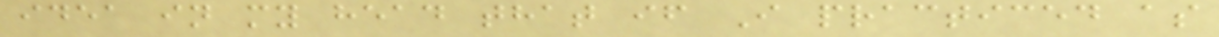idea in my head that if I practiced as
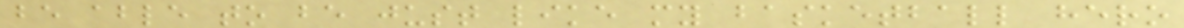be able to be just like my basketball hero
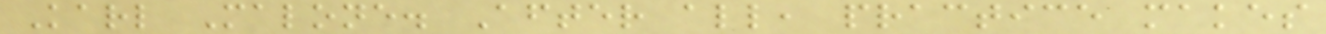Karl Malone. After all, practice makes
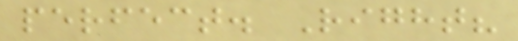perfect. Right?
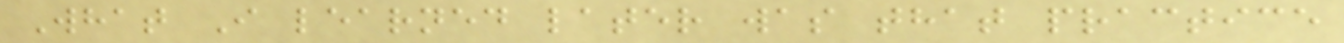What I learned later was that practice
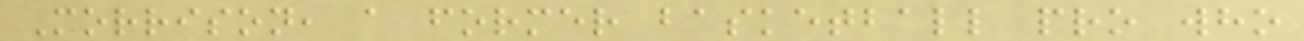Morrison, a former basketball pro who
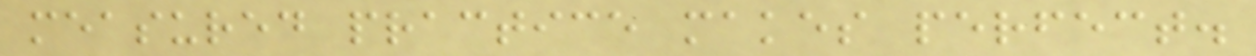measured practice makes perfect.
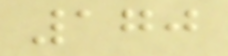170
